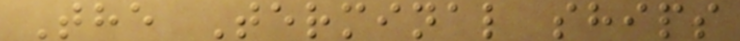The Terminal ships
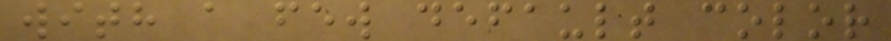with a few default color
